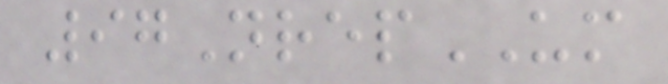97NrepUM
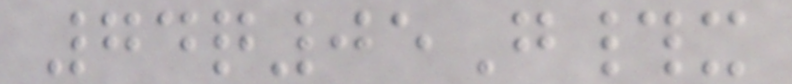74q05G#x
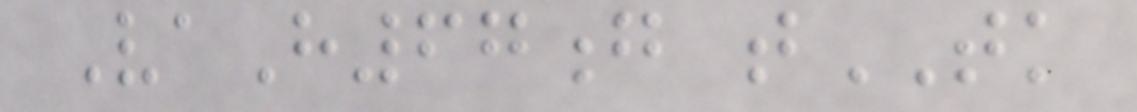VaH67g tTK
